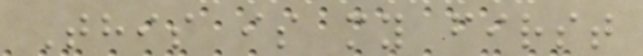This is my first
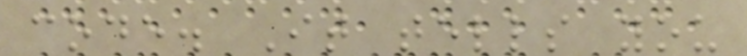code. It tells you
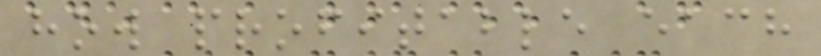how profitable each
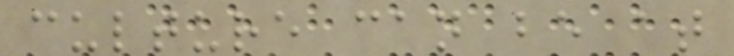culture can be at
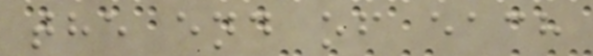the end of each
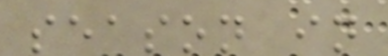season in
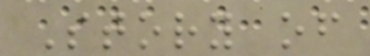Story of
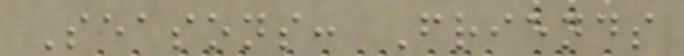Seasons: Friends
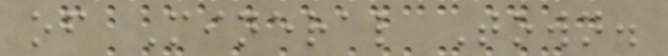of Mineral Town.
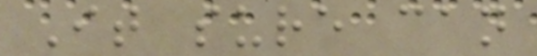It sure can
